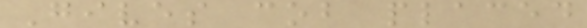Gives cob placed
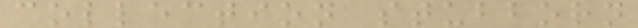collection stubborn
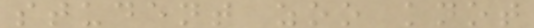student zoo knot
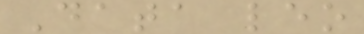Data leo
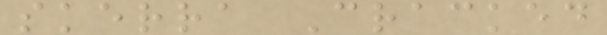skerra Cracked
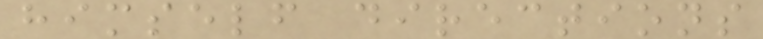himself directions
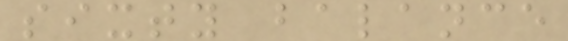sixty balance
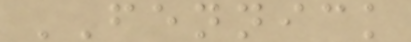FENNICK
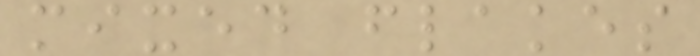mixed flakes
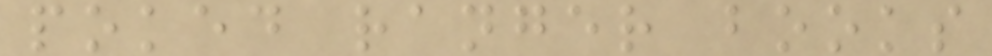poked ranger books
